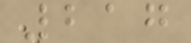217
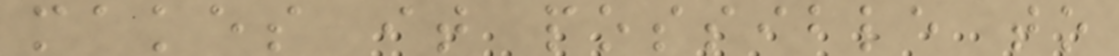makes it possible to
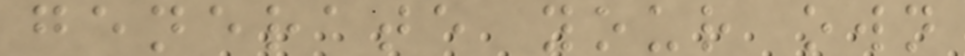generate your own
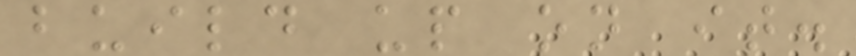build up on it.
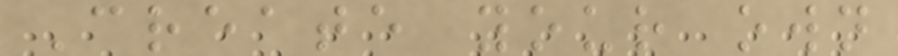Create your own
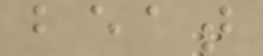beat
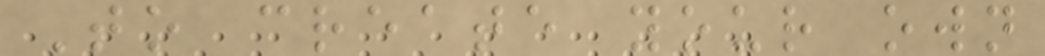To create your own
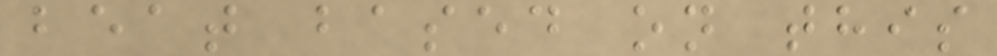beat based on this
